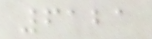6121
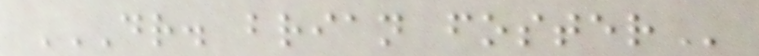DR. BRIAN FOSTER
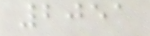2051
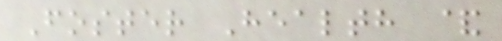Foster Health &
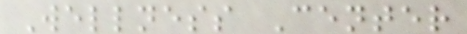Wellness Center
